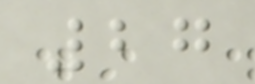27
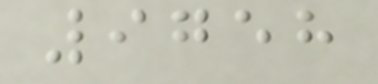9758
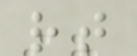rt
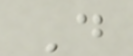D
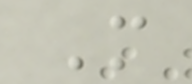M
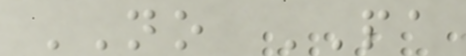NO PA
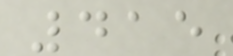415
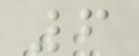6
